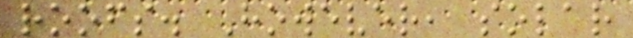roofs. However, solar
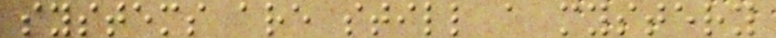systems are still a mystery
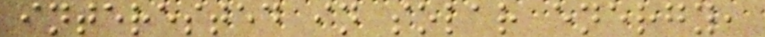interested in solar energy,
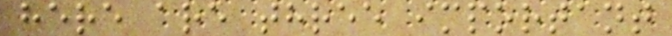here are three important
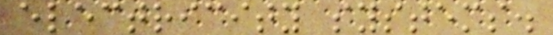electricity systems.
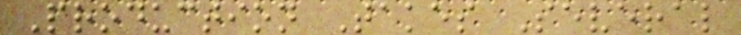Production Takes Several
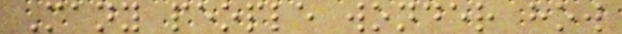Many people wonder how
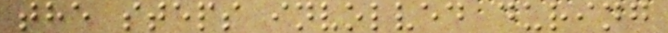the steps involved during
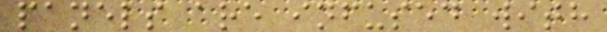panels are infused with
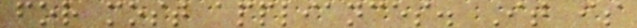for most appliances. It is
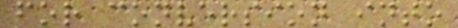for conversion into
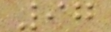97
